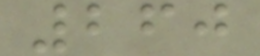260
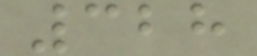328
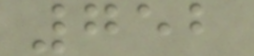752
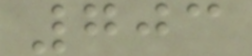703
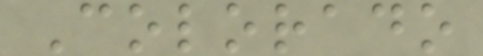Colorado
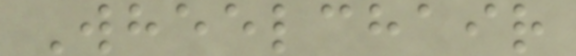Wheelchair
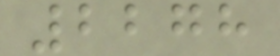2278
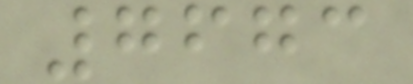7673
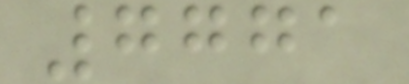7771
